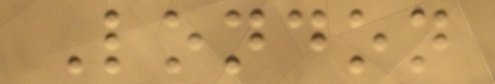London
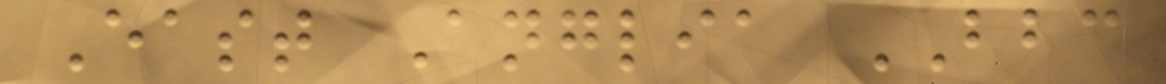East Anglia BBC
